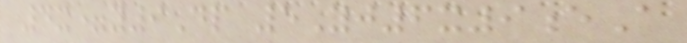4x=y9Dp 5Yj6x9eA
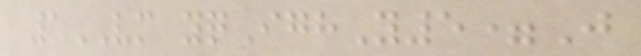1VM yqIghY5=J
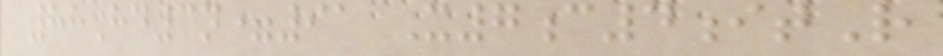88Hd3n=91 X7c4itR
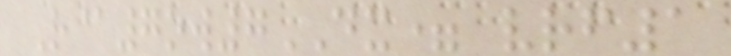R@7ow7DX= vrf1
